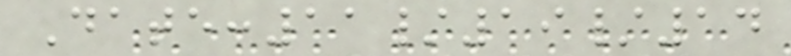Date:11/19/14
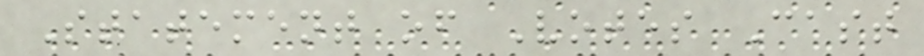Statement of Votes Cast
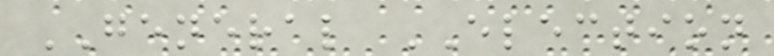GENERAL ELECTION
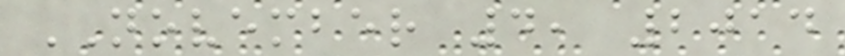NOVEMBER 4, 2014
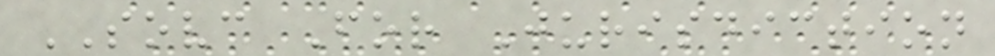SOVC For Jurisdiction
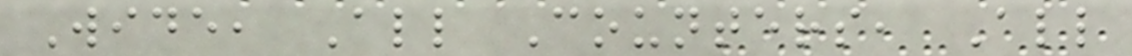Wide, All Counters, All
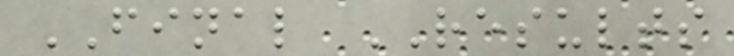FINAL RESULTS
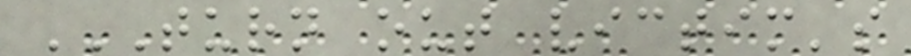TURN OUT VICTIM'S
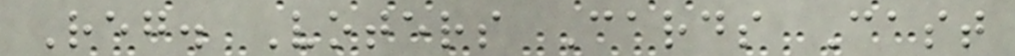Reg. Voters Cards Cast
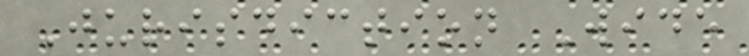Jurisdiction Wide
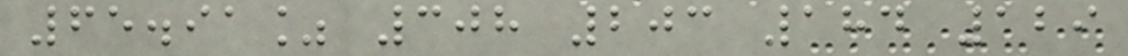65.91% 308 203 184 129
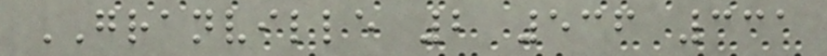GRANVILLE 2 536 331
